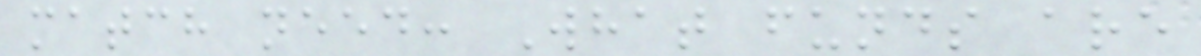match need: What funds are
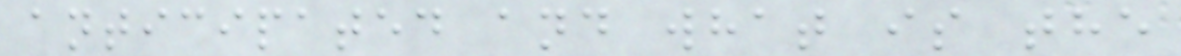anticipated and what is the
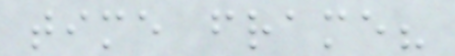time frame?
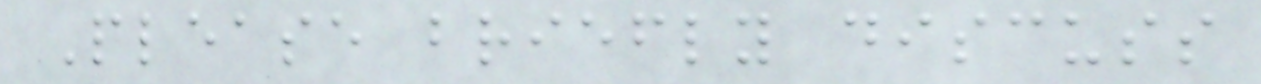Please briefly discuss
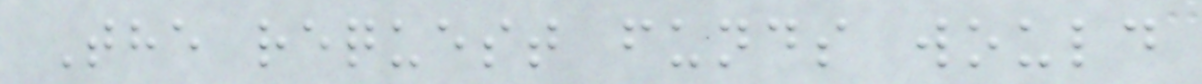The request funds would
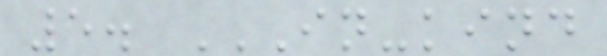5. IN-KIND
